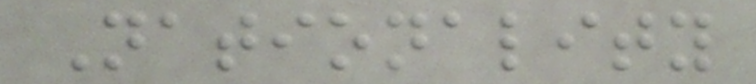Nationality
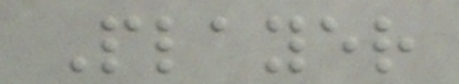Player
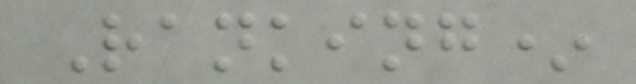Ranking*
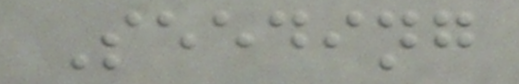Seeding
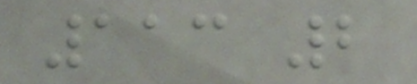113 2
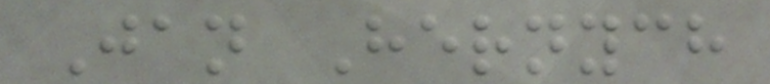Jan Hernych
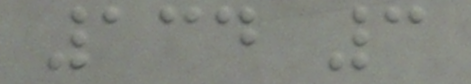134 3
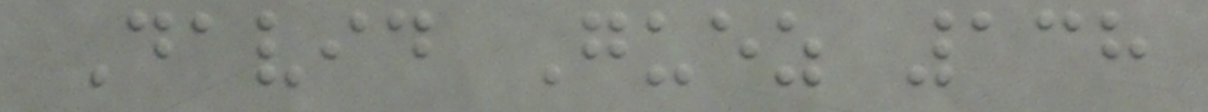David Guez 138
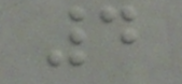4
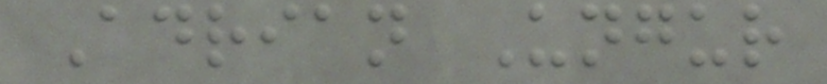Adrian Ungur
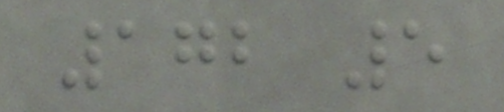172 5
